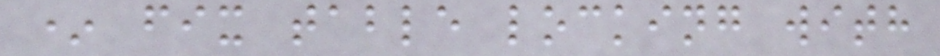* fix table locking with
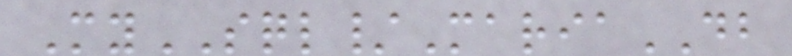MySQL/MariaDB
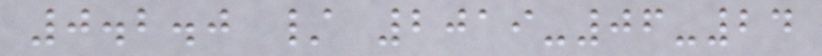0.2.0 / 2019-06-24
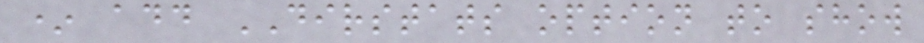* add DIRSTATS option to show
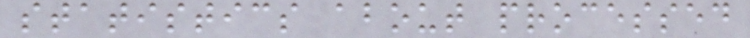statistics about processed
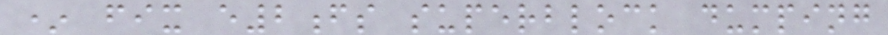* fix e2fs superblock dumping
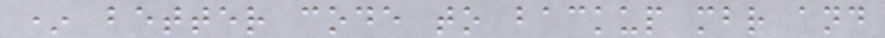* better code to backup mbr and
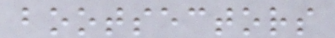bootsectors
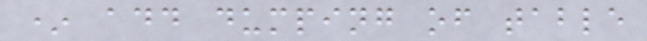* add dumping of table
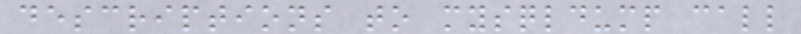descriptions to mysqldump call
